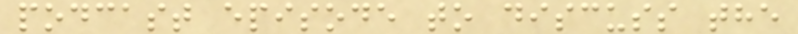podcast episode to discuss the
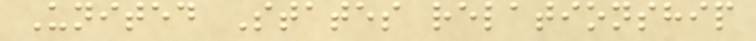United States relationship
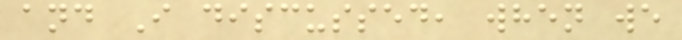and I discussed, when we
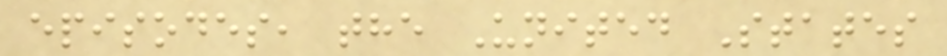episodes, the United States
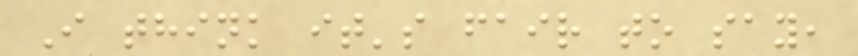I think it's fair to say,
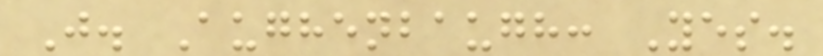J. Aughenbaugh: Yes.
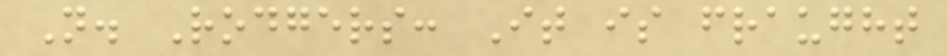N. Rodgers: It is fraught
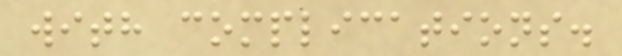with complications.
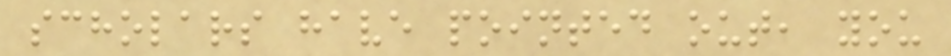scholars have pointed out, you
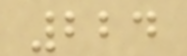224
